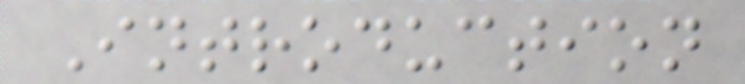Introduction
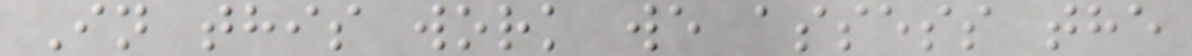In this work we assess the
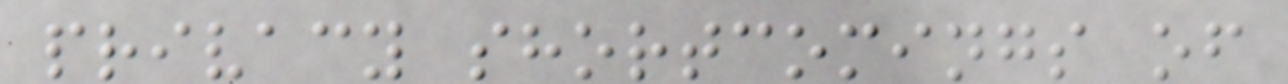privacy shortcomings of
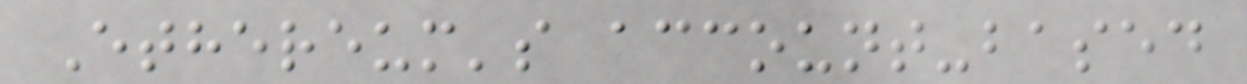Ethereum's account-based
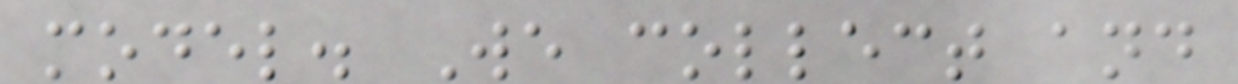model. We collect and
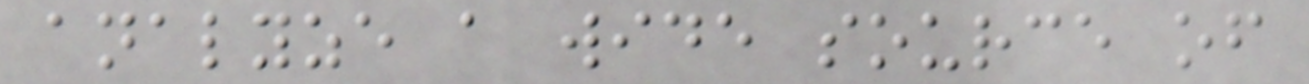analyze a wide source of
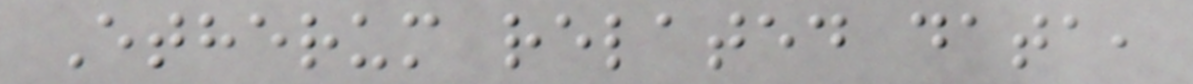Etherum related data,
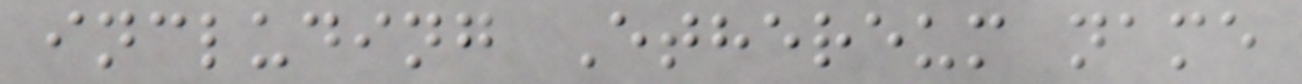including Ethereum name
